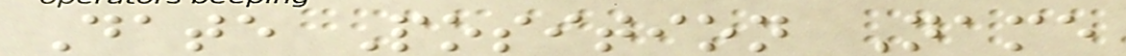Date Position Name
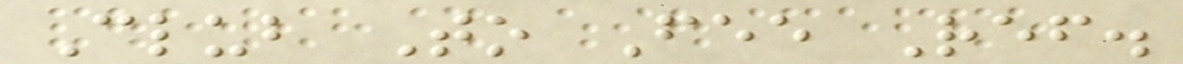Club To Fee Ref.
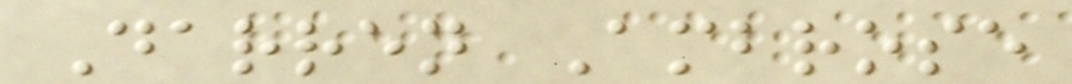Darren Ambrose
